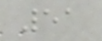51
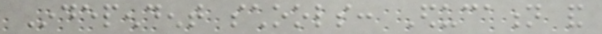Independent schools: Education and
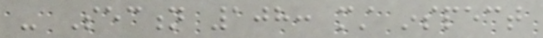- Section 108: must inspect
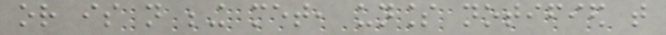or is not being met, unless notified that
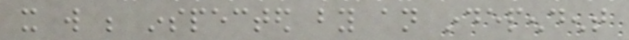it will be inspected by an independent
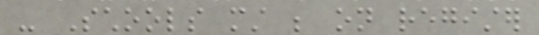- Schools must be on register
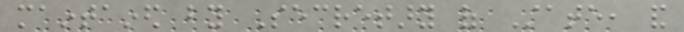maintained by Secretary of State, and
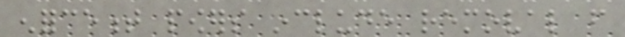enforcement powers include removal from
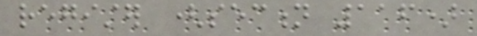register (section 116)
